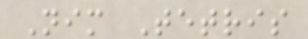Nim Tetris
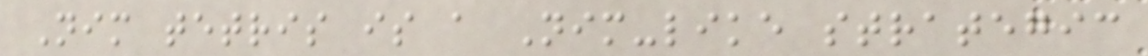Nim tetris is a Nim-like strategic
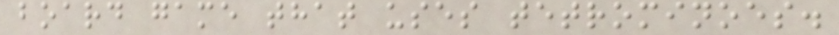board game that uses tetrominoes.
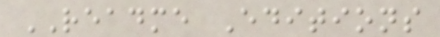README Editions
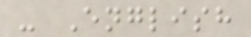- English
